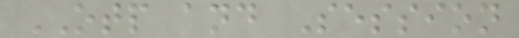OTP and Session
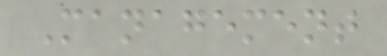Management
